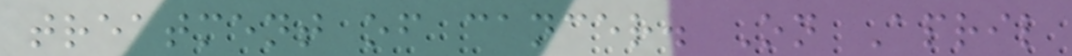treatment of cancer. On April
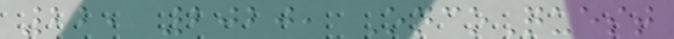22, 2020, OncoQuest
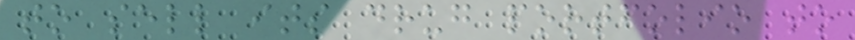to sell its drug portfolio to
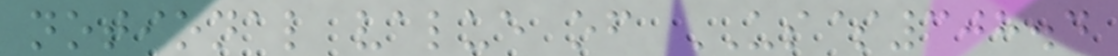notional value of US$308.4
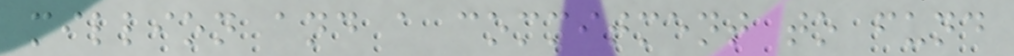million and a commitment to fund
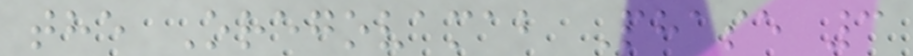the Oregovamab Phase 3
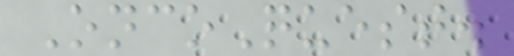OncoQuest.
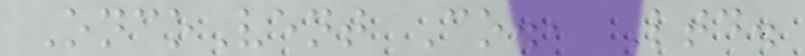OncoVent Co., Ltd.
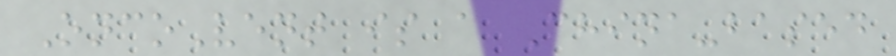OncoVent is a China-based
